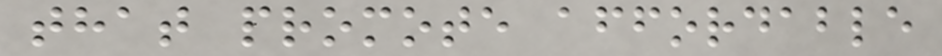that promote affordable
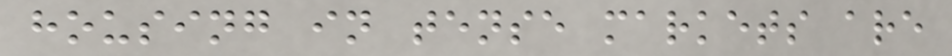housing in tense markets are
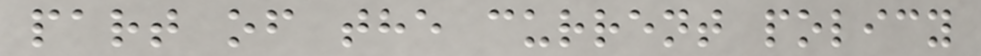part of the current policy
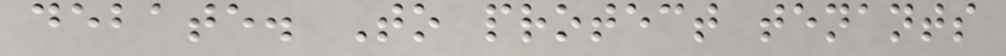debate. To protect tenants
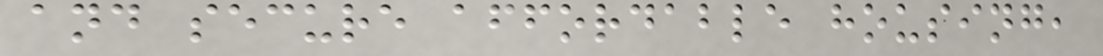and secure affordable housing,
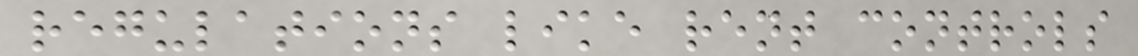regulations like rent controls
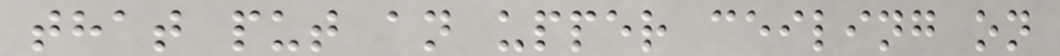that put an upper ceiling on
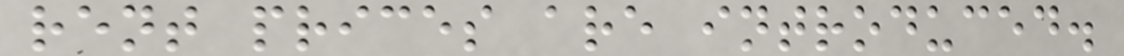rent prices are introduced.
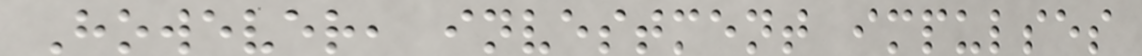However, investment impulses
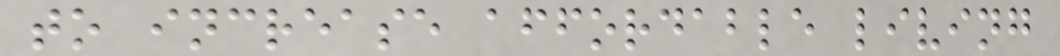to increase affordable living
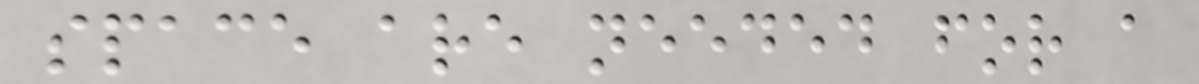space are needed for a
